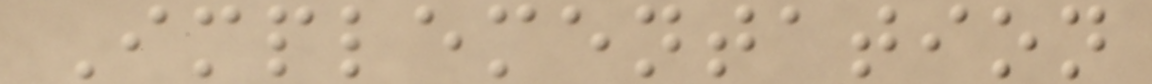Implementation
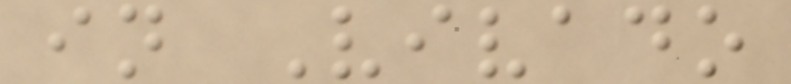in Vivado
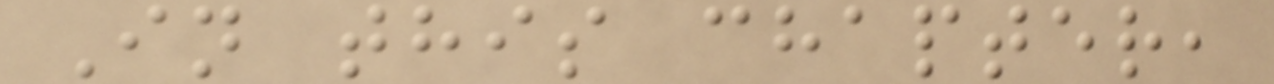In this chapter,
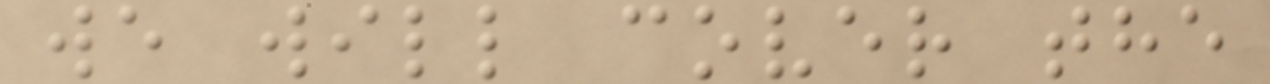we will cover the
